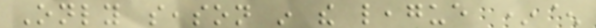Only season in the league *^
